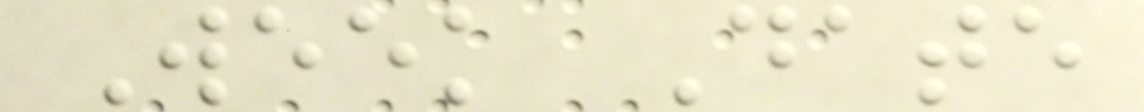Week Date
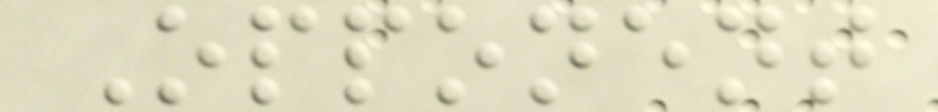Opponent
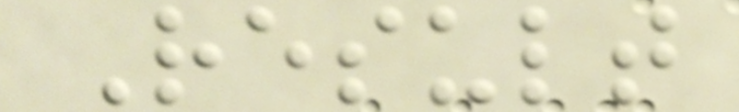Result
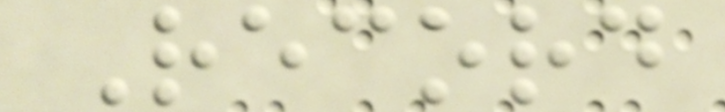Record
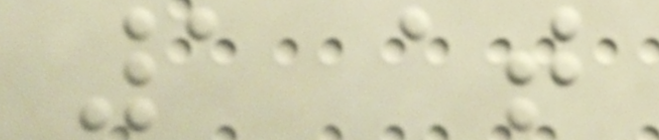1 at
